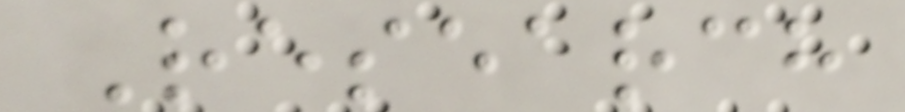Research
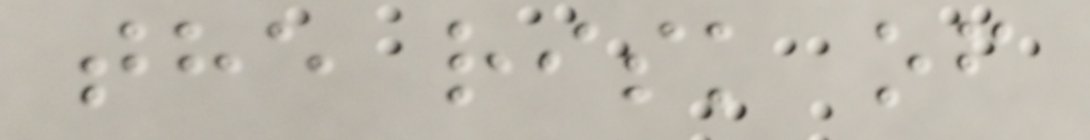the risk of
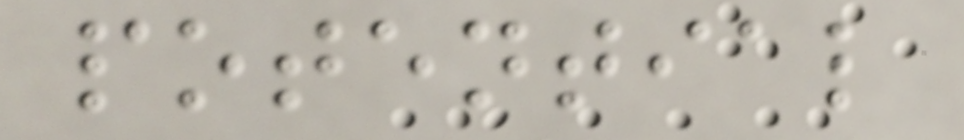potential
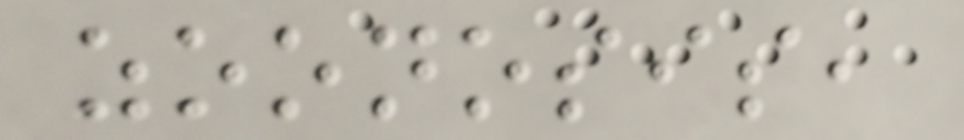zoonosis,
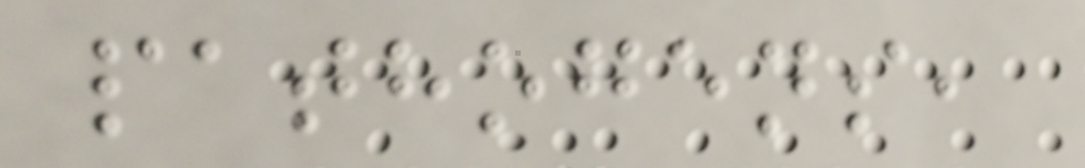pathogens,
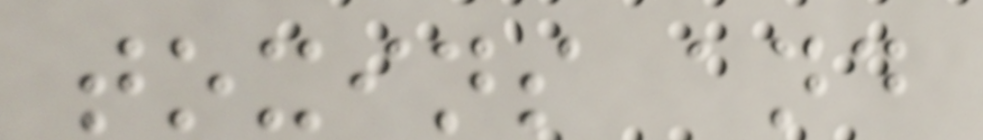toxins and
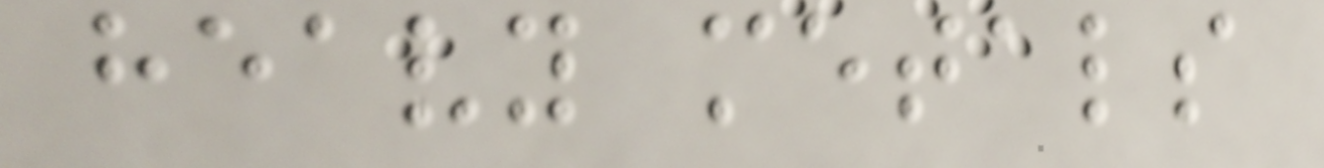heavy metals
